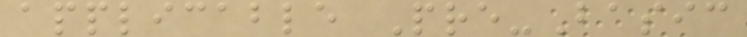applicable Pre-Basic
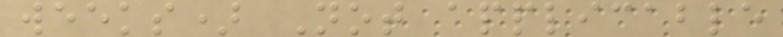weeks) Not applicable
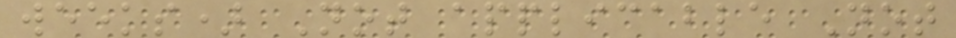weeks) Not applicable Not
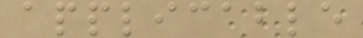applicable
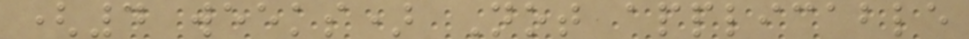(4 weeks) Not applicable
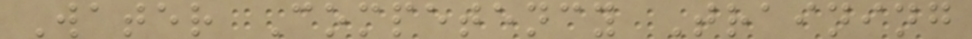Water Competency Training
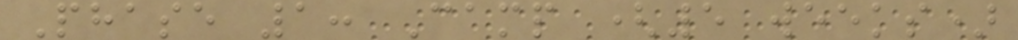Phase 1: Camp (5 weeks)
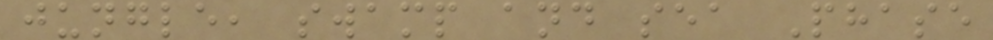jungle, swamp and sea Phase
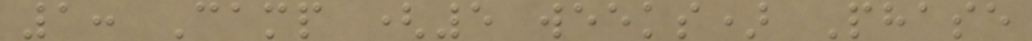1: Camp (5 weeks) Phase
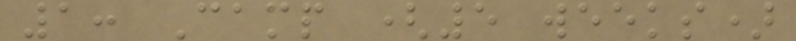1: Camp (5 weeks)
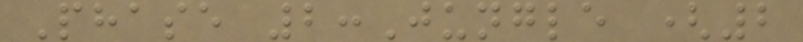Phase 2:Jungle (2
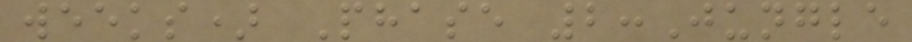weeks) Phase 2:Jungle
